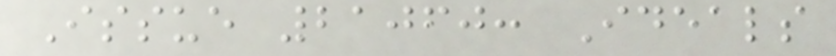Issue 21060: Ideals
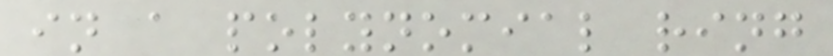in a polynomial ring
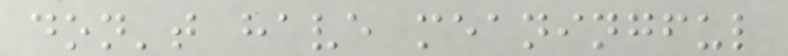don't have meaningful
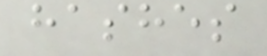hashes
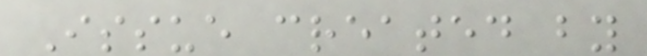Issue created by
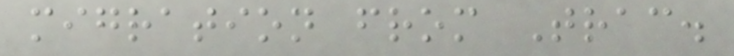migration from Trac.
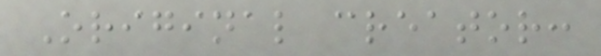Original creator:
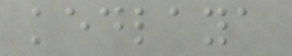kedlaya
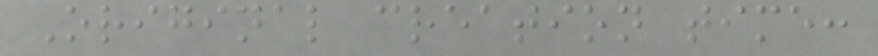Original creation time:
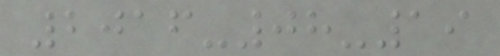2016-08-19
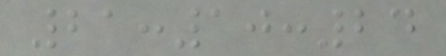21:10:24
